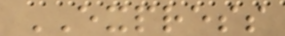EXPRESS
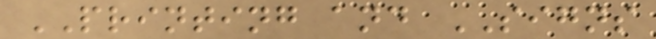PRINTING and SIGNS
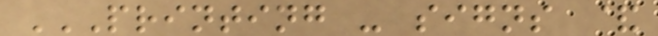PRINTING - SIGNS &
